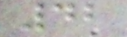42
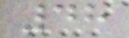48
